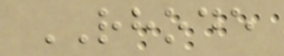RHODE
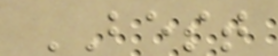BEST
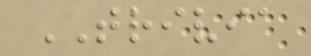TRIVIA
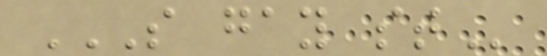S GAY ST
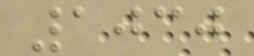1030
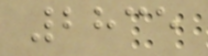2835
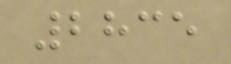2835
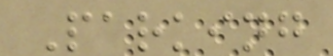Parking
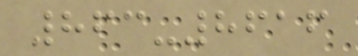863-8616
